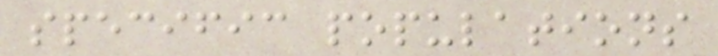specific populations
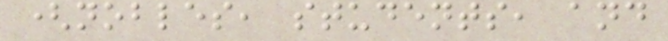(nobles, students, and
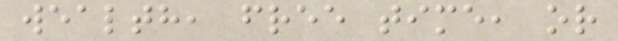wealth, free time, or
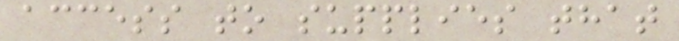access to supplies that
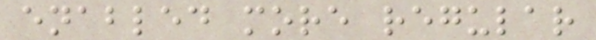enabled more regular
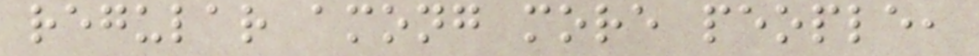regular among more people,
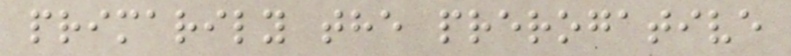primarily the prerogative
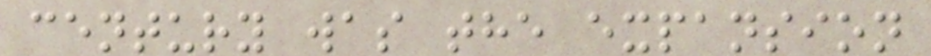century was the expansion
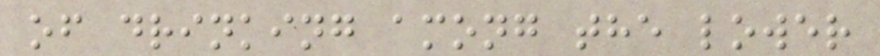of drinking among the lower
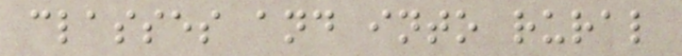classes and into rural
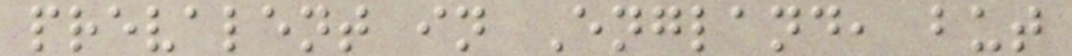prevalent in England, but
